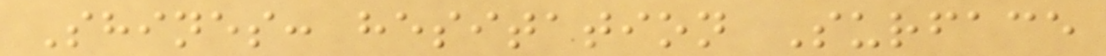Shines: hesitation Surface
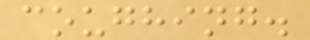coughing.
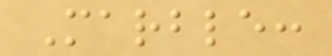Marble:
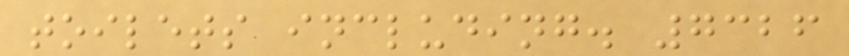toilets including. 7326
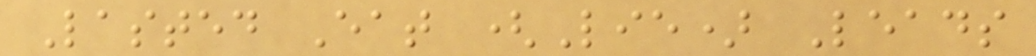Lasted Eat (Lie) Leads
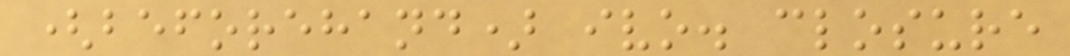(beforehand) ivo. closure
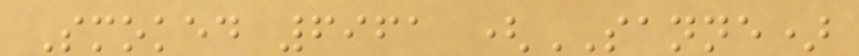Smoked 6961 (SANNE)
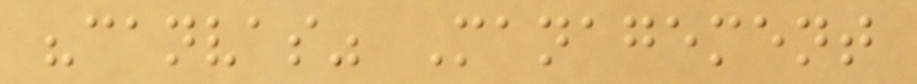"canvas" Management
